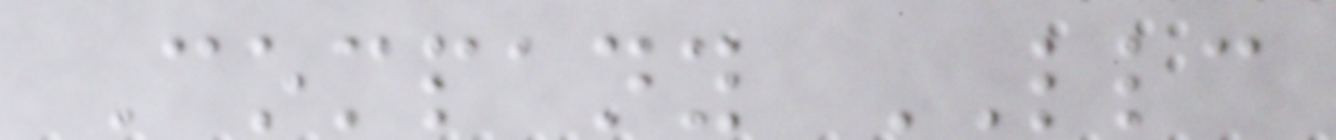Company LLC
